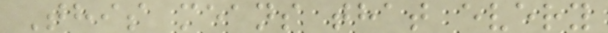This means that every
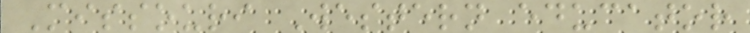Missouri Western educator
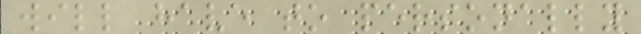will have to personally
